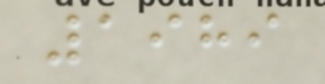1989
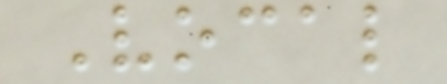Vocal
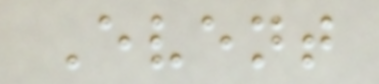Event
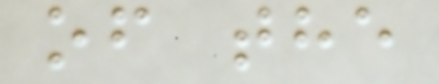of the
